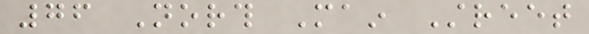76 North Main Street
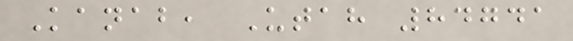Kanab, Utah 84741
